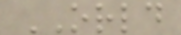ORLD
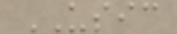USIC
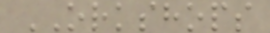ORKSHOPS
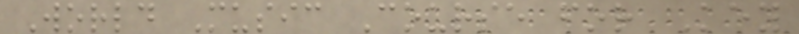World Music Course for Key
